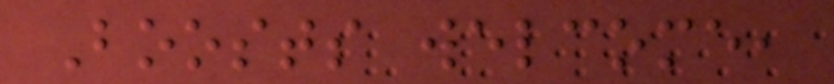Boosts welcome,
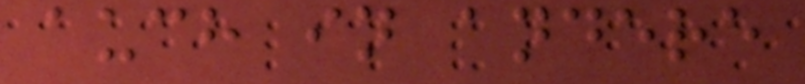auch in andere
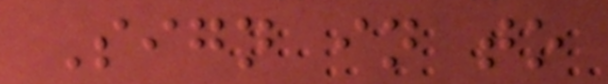Sign in to
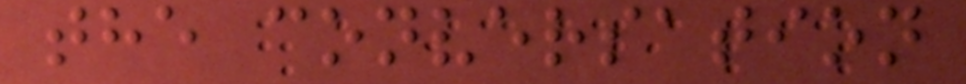the conversation
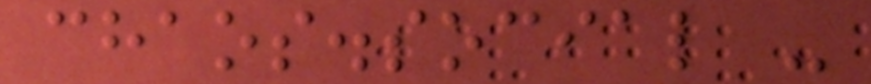chaos.social -
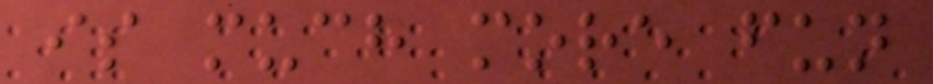is much more fun
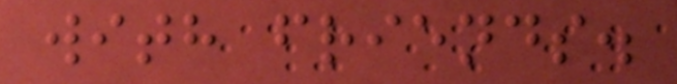with friends.
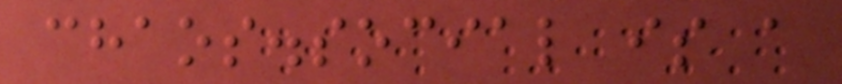chaos.social is a
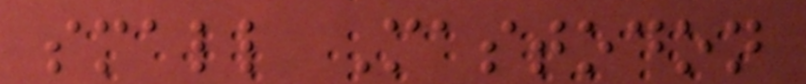small Mastodon
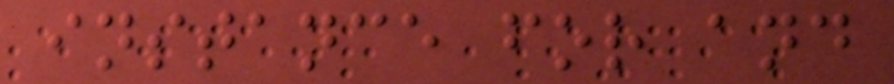instance for and
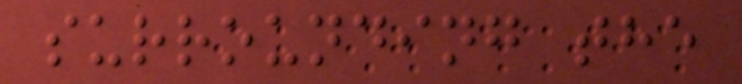surrounding the
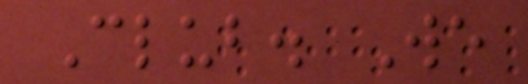Club. We
